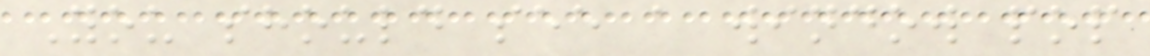You should see a window pop
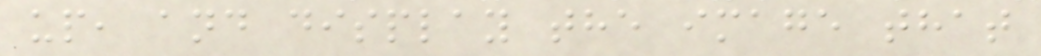up, and display the image that
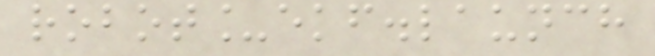robot_ekf.launch
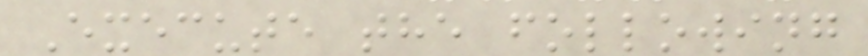Execute the following
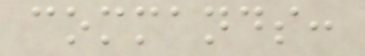commands:
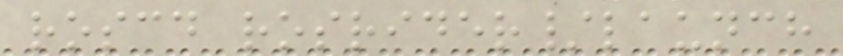roscd rosrider/launch
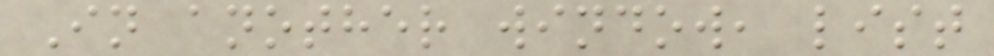In another window, list
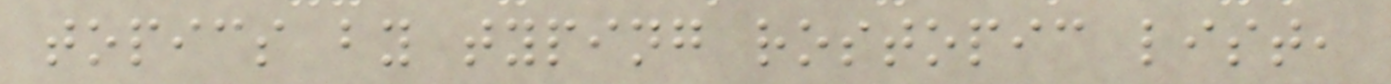topics by typing rostopic list,
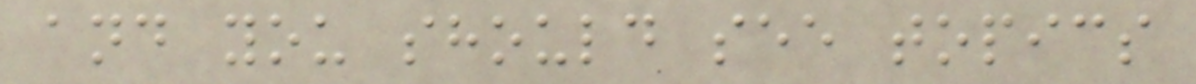and you should see topics
